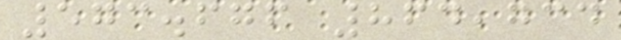573.676 864,734
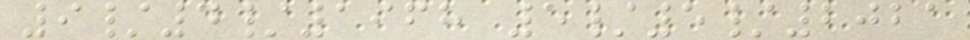9/4/1968 5/5/2021
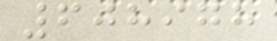608978
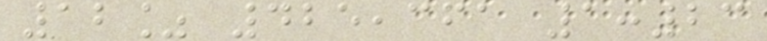12% 425,361 1:23
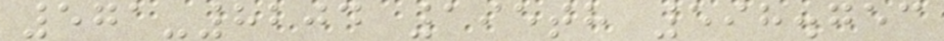571-8204 195th 598.753
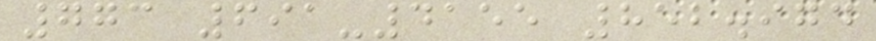773 691-4155 852.974
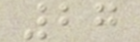27
